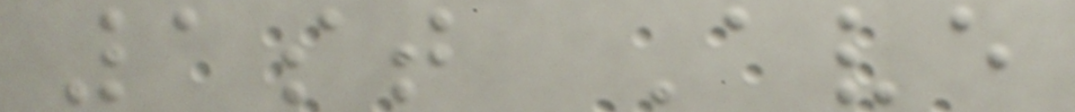1st Ave
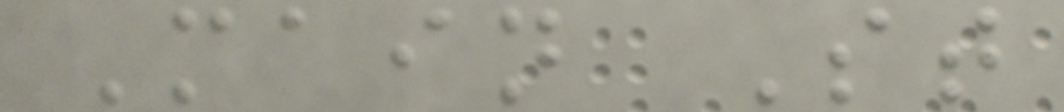Main St
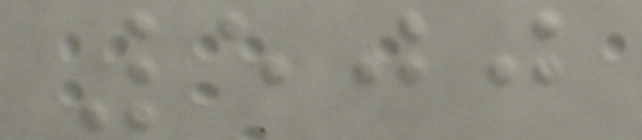500
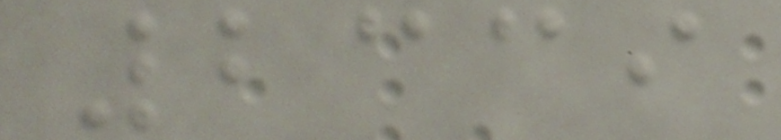2339
